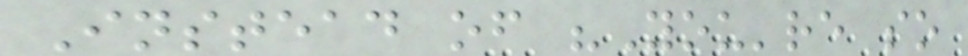Instead of "You're so
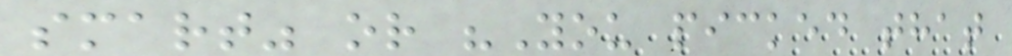smart" or "You picked that
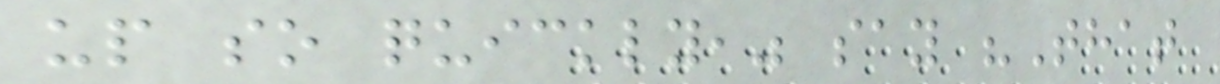up so quickly," say "That
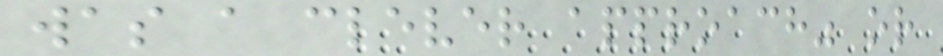was a clever approach" or
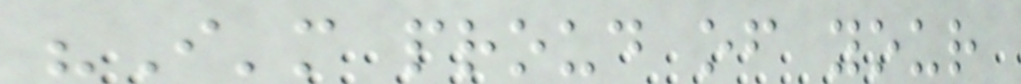"I'm proud of your
